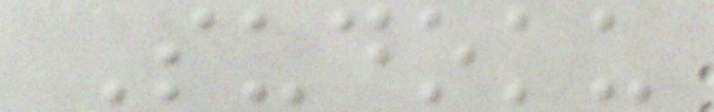Sudoku
